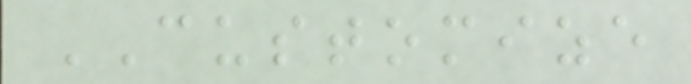CUSTOMIZE
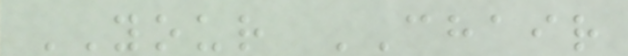YOUR CHAIR
